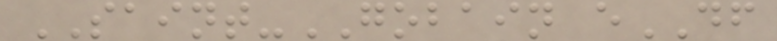SAINT-GOBAIN eDF
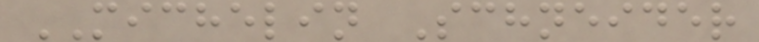MICHELIN Schneider
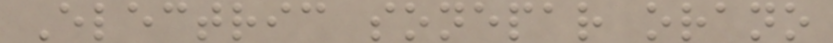Electric sonepar orano
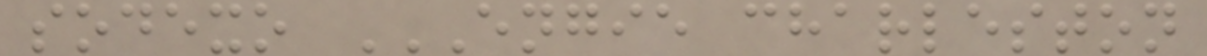sodexo ENGIE CHARLESTON
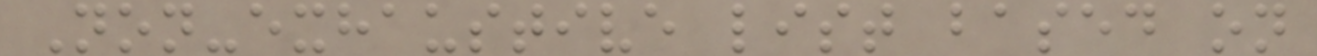Non-exhaustive list based on
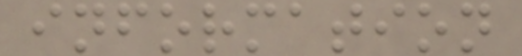information
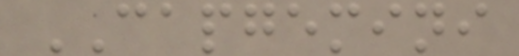CAPGEMINI
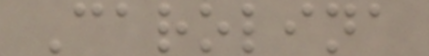Carolina
